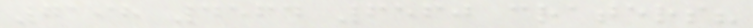7198 4564 6560 craters?
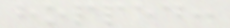hopped:
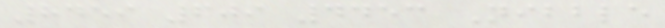8459 609 4453 Nibble
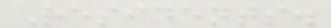Residents.
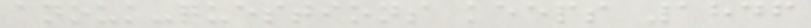anouk-questions keeps 1846
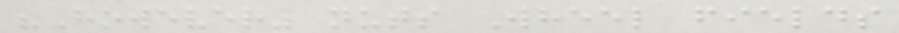"However" nuts Wheel fields
